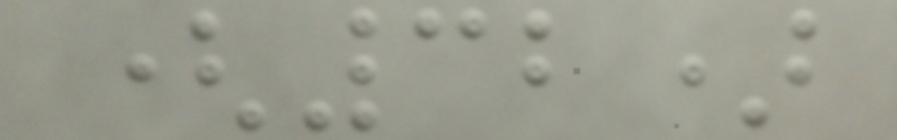(32)
